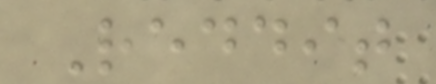Reddit
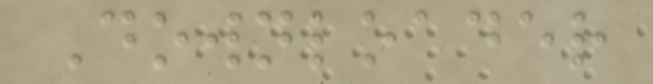Downloader
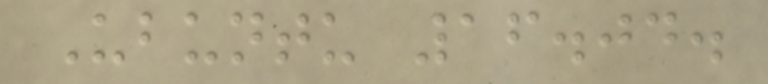Ubuntu 16.04.
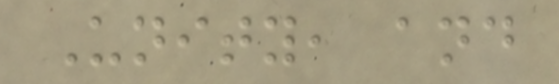Unity, and
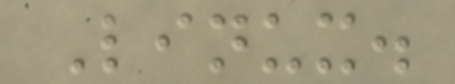Linux.
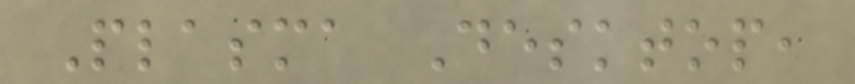Plasma Desktop,
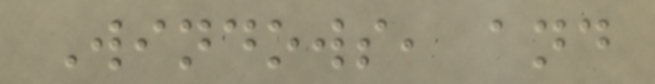Windows, and
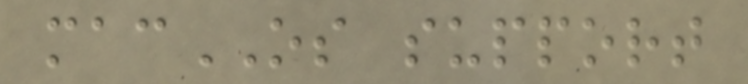macOS support
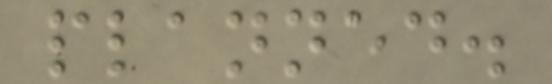planned.
